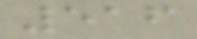516
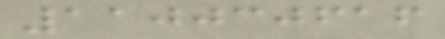110030616
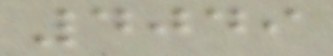4049
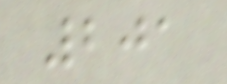201
